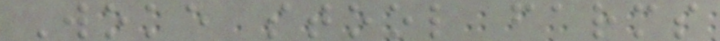Woke stool farms
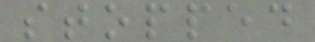stopped
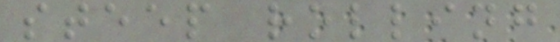steep rolling
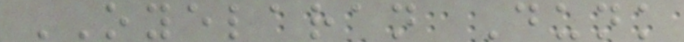OYELARAN Dunk
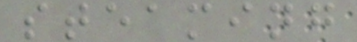steaming
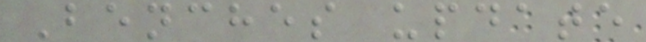Benches update
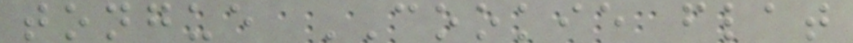tongue COOKIE flat
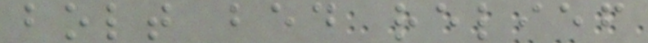bolt bed relief
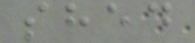shed
